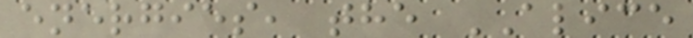energies, the ALICE
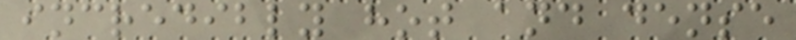incredibly hot and dense
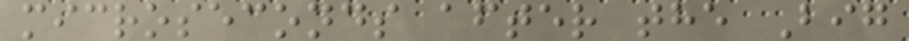microseconds after the Big
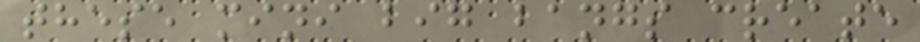these mini big bangs create
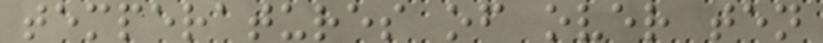temperatures of over ten
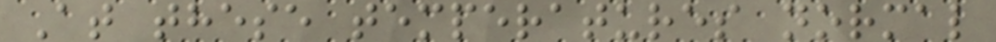At these temperatures normal
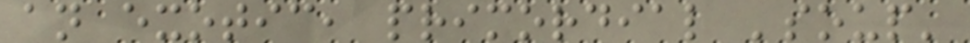an exotic, primordial 'soup'
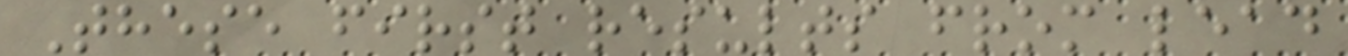These first results from lead
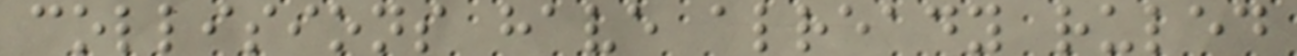collisions have already ruled
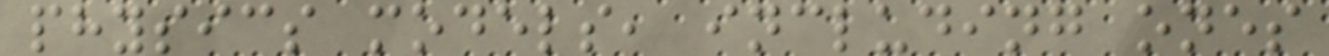physics models, including ones
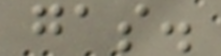gas.
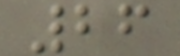26
